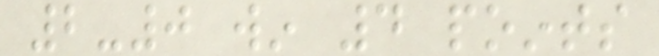2-0 win 4 points
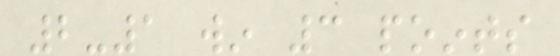2-1 win 3 points
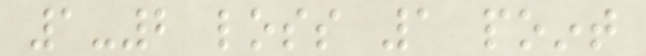1-2 loss 1 point
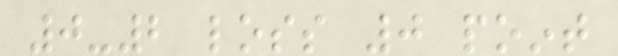0-2 loss 0 point
